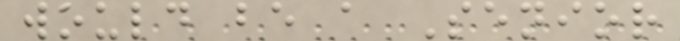would be a Senior
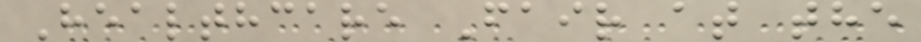Healthcare Fair at the
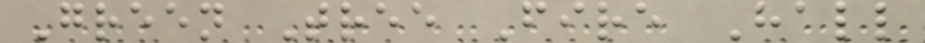Green Tree Fire Hall
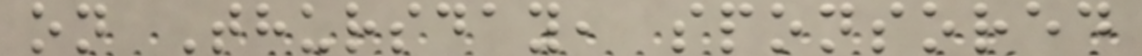on Thursday, sponsored
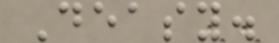Deasy.
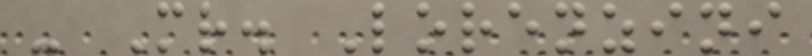- Mr. Lorenzini
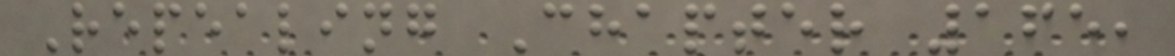Repealing Chapter 165,
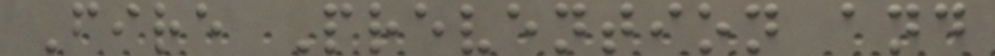Fire Prevention and
